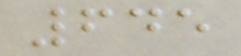645
